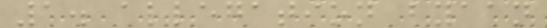1. allegation byaan
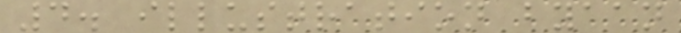4. illustration byaan
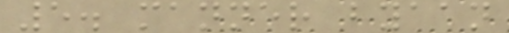5. manner byaan
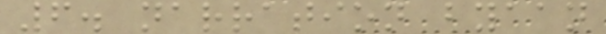6. narration byaan
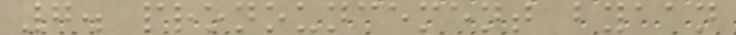7. pronouncement byaan
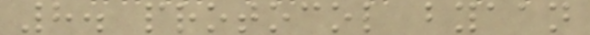8. protocol byaan
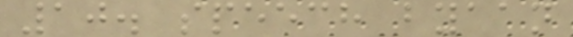10. speech byaan
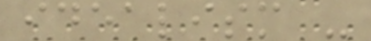idealism -
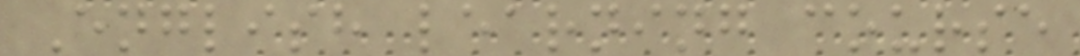English learning course
